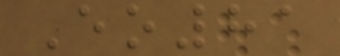Eo81
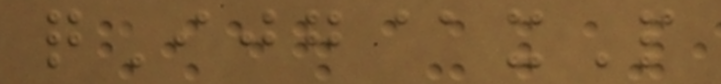qIjg@xP
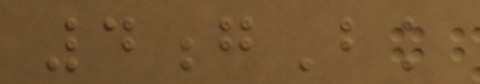4gBk
